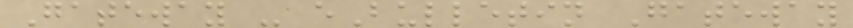Gateway - eBulletin Gateway
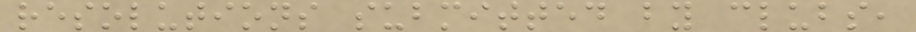resolutions submitted by clubs,
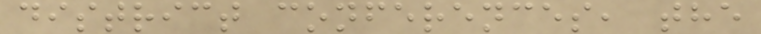district conferences, the
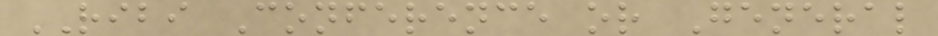RIBI Conference or General
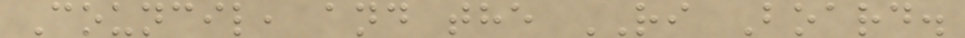Council, and the RI Board.
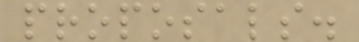proposals.
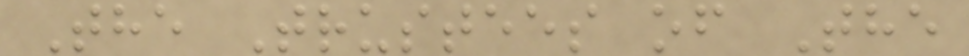The Trustees of The
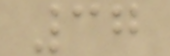37
